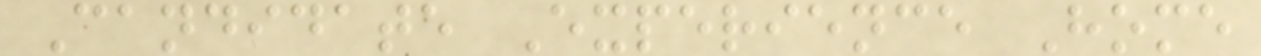Candidate Experience Home
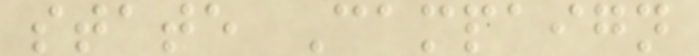state Campaign
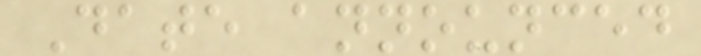Date announced
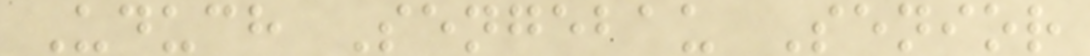Uduch Sengebau Senior
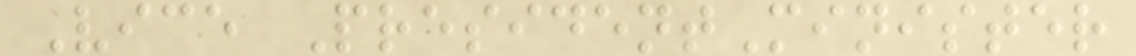Vice PresidentMinister
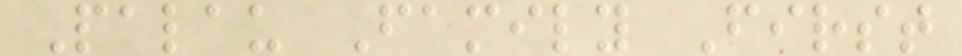Palau Family First
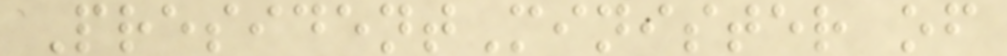PresidentMinister of
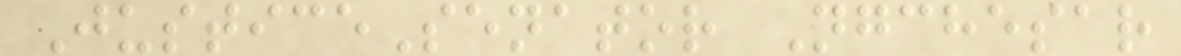JusticeSenator Ngchesar
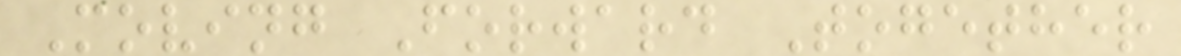Moving Forward Together
